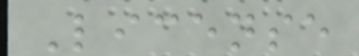License
